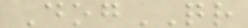DogQR
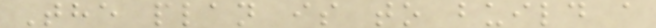The plan is to build a
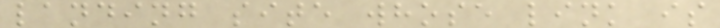landing site whose link is
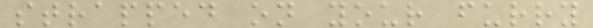strapped on your furry
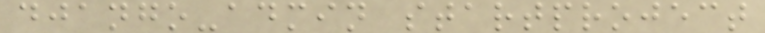django-admin startproject
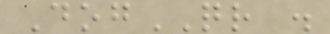DogQR .
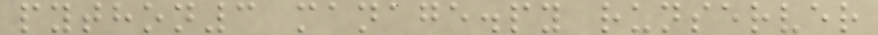python3 manage.py runserver
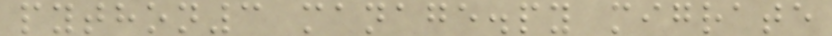python3 manage.py migrate
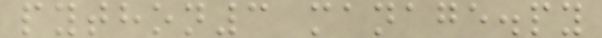python3 manage.py
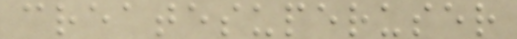createsuperuser
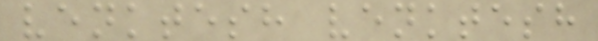venktesh venktesh
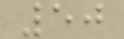50
